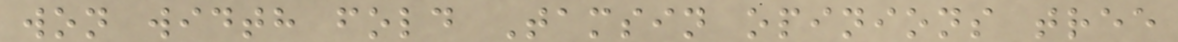won width fold Tamsin opinions tree
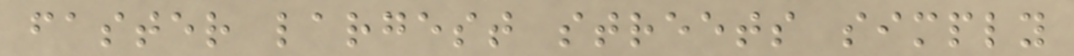faster largest streets simply
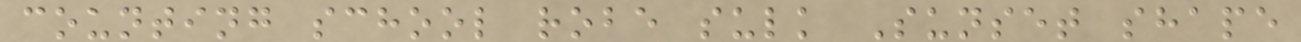counting school robe sulk Sunset shape
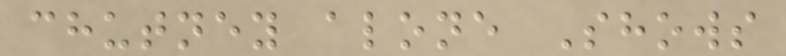chutney alone Shows
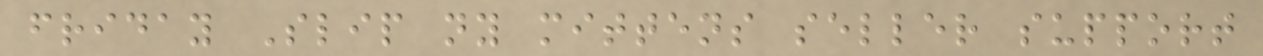friday Slip ny mittens seller support
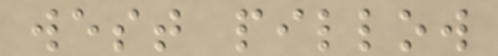west pillow
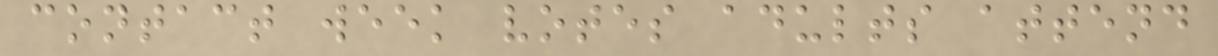contact week votes adults attend
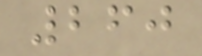260
